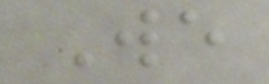We
